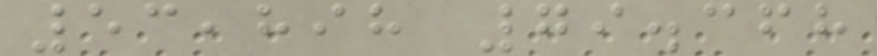53,898 79.368
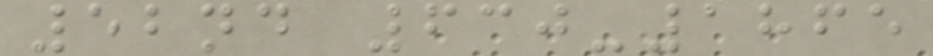52nd 630-1865
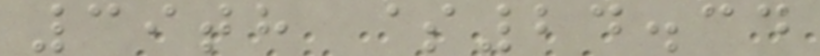39th $24.34
